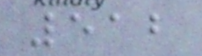512
